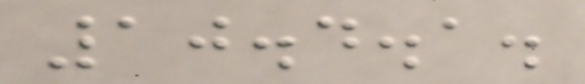10.4.1.
